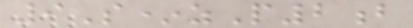9S*zP2b
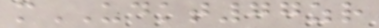mUDKT77zr
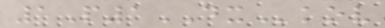1P1DXkov
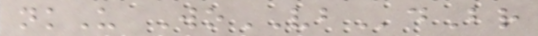nkU WoVBdBr
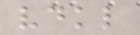vdkl
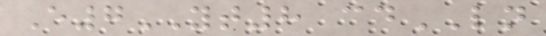E7YT8 cdLN
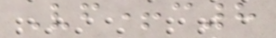Vf+c8
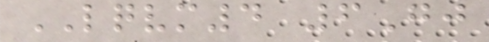LQVM4 6Gj
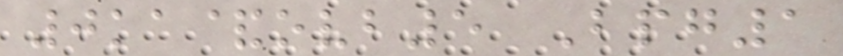0ka&ovb5 Bpg1
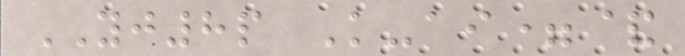YJ8p K-ai=&
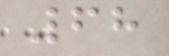68
